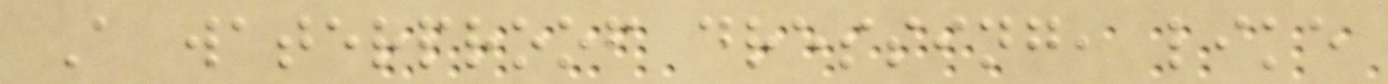A waterproof dressing, like
